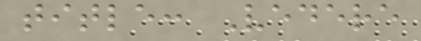title: Vedere
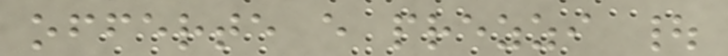offerte e prezzi |
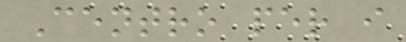Centro per i
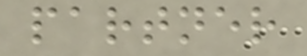partner
